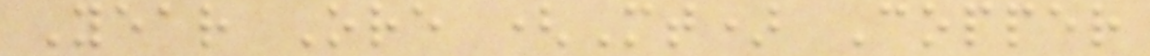Year Ore (Mt) Copper
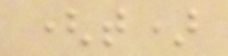(t)
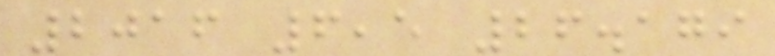2016 6,5 26.179
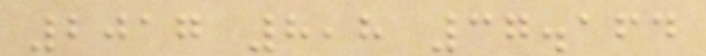2017 8,8 37.164
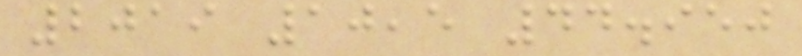2019 10,5 44.950
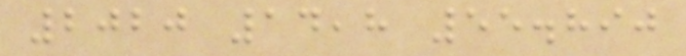2020 14,8 55.890
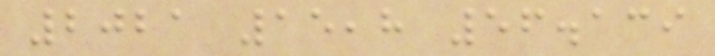2021 15,8 56.139
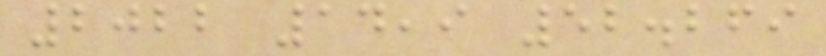2022 14,9 52.269
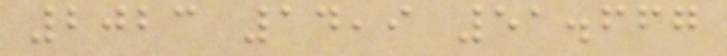2023 14,9 51.667
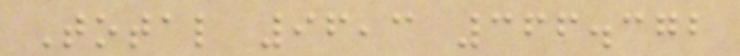Total 96,3 366.372
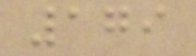179
